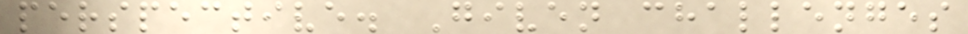perspective. Given challenges
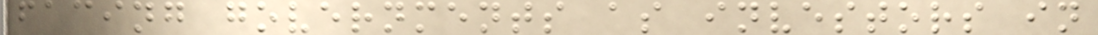facing governments as investors in
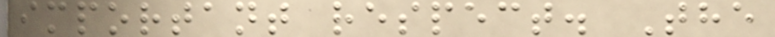important respect. The
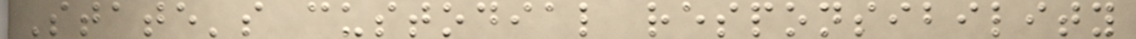State's custodial responsibility
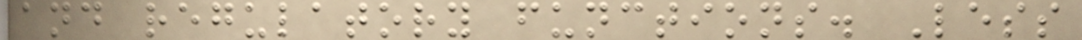and regulatory functions. Less
